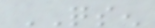QSEN
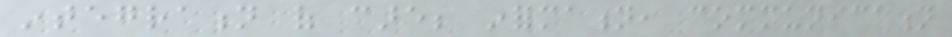integration of care; information, communication
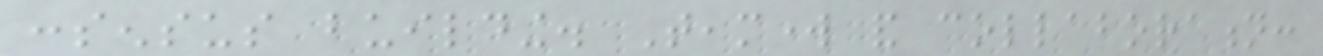consensus building. Teamwork and collaboration:
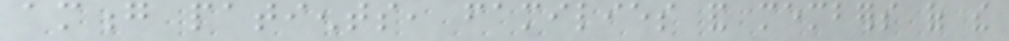among patients, families and members of the
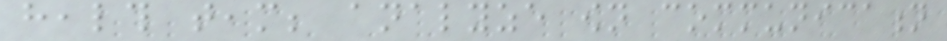health team; analyze own communication
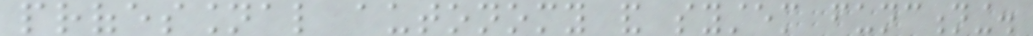professional autonomy and system functioning.
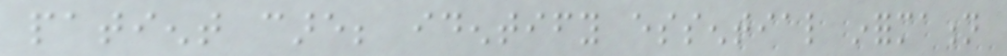patient care; identify essential information
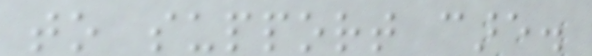to support care.
